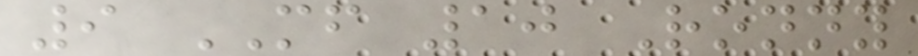9 MF 10 Ronny
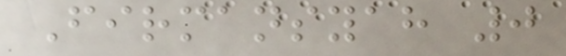Firmansyah 0
